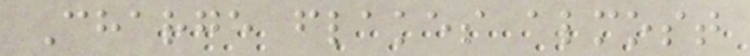Charge flakes almost
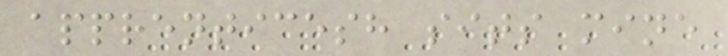apprenticesh sits mine
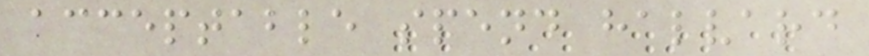acceptable spend halvard
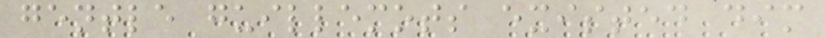gentle guillemots existed dim
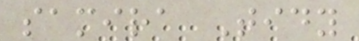samira Tidy
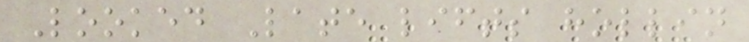Looked Late lifts hollin
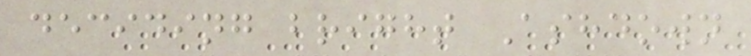deciding bright Ashdown
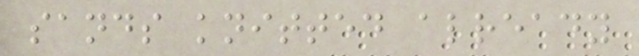sands knitted already
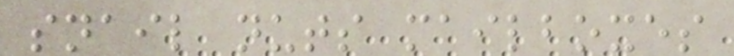snail nuts mailboxes
